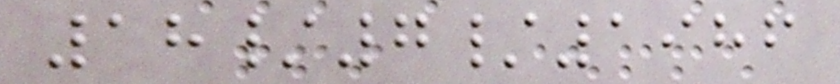18/7/1986
